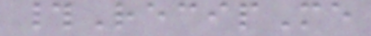#RecipMe
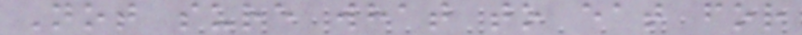Not sure what to eat for
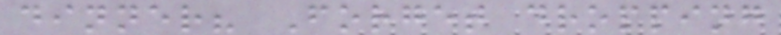dinner? Forget dropping
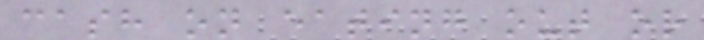cash on eating out or
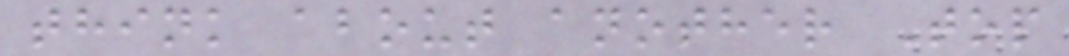think about another Top
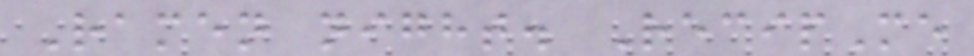Ramen night. RecipMe
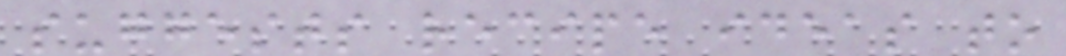suggests recipe ideas to
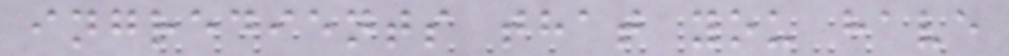ingredients that you have
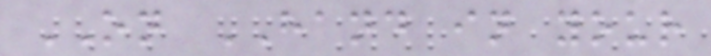ON HAND in your
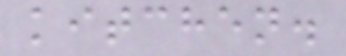kitchen.
